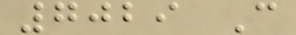7029 C
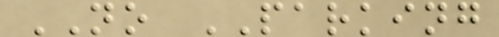NO PARKING
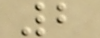2
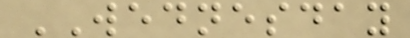WEDNESDAY
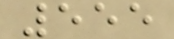555
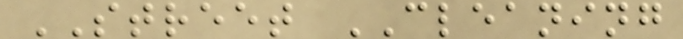STREET CLEANING
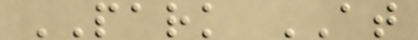PARK AT
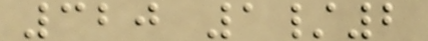320 1/2
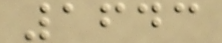1643
